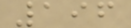196
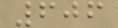606
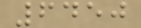6450
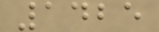1425
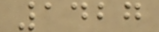1427
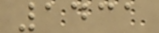1431
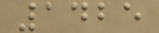1425
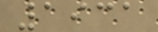1931
